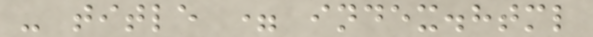- title = index.html
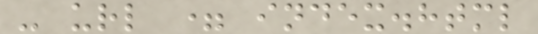- url = index.html
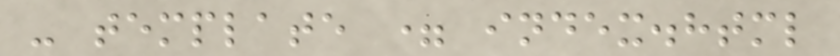- template = index.html
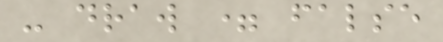- draw = false
